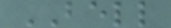BELL
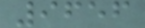9656
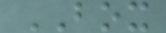BOX
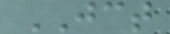JCT
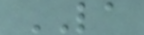LA
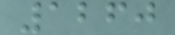1260
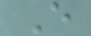E
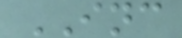INC
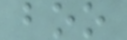boo
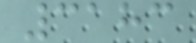3183
